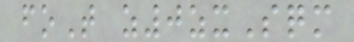foT z0zxSqm
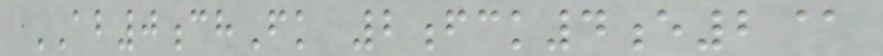AB0chFk 2fck4e2@
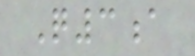Q3a
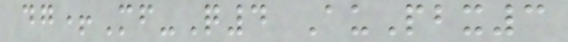dg+Mf-Q4 AuPbx3
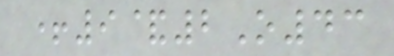+9&2O43
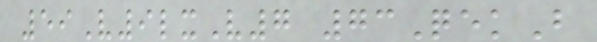59V9lxV7 73QekB
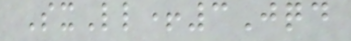SxLl+3Jqd
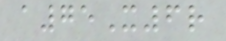a75X6r
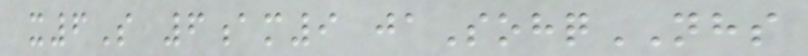x6S 6am9 jaSohqNHS
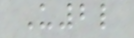U2l
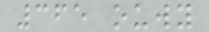365 ouwy
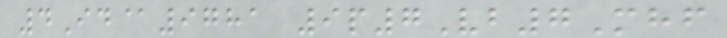4Id@9781 9p7Vb7Mhf
